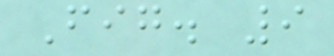Fig. 9
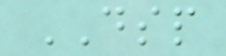DSP
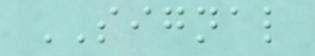SIGNAL
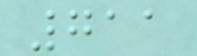711
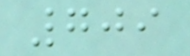709
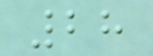28
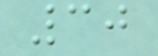30
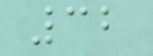32
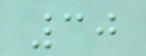30
